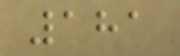181
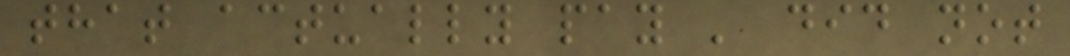that actually pay ' did not
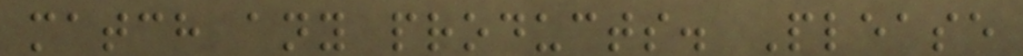match any products. Please
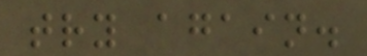try again.
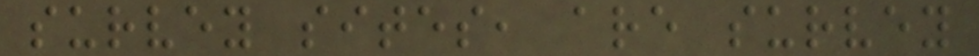survey sites, are survey
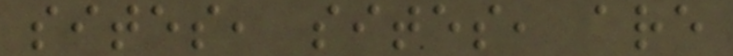sites, sites, are
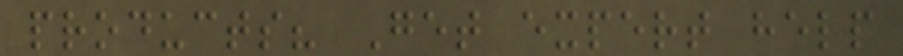products? Get expert help
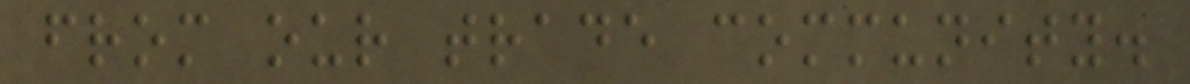from our trade community.
